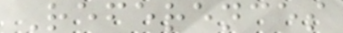References
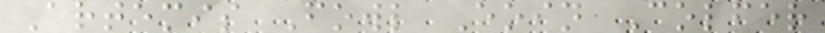Artemis Fowl Eoin Colfer
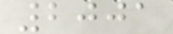2001
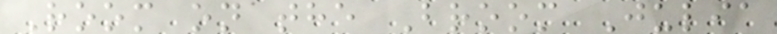Room on the Broom Julia
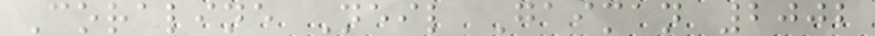Coraline Neil Gaiman 2002
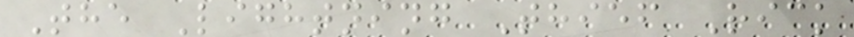The Lightning Thief Rick
